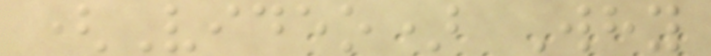(Video) Why
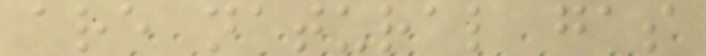are natural gas
